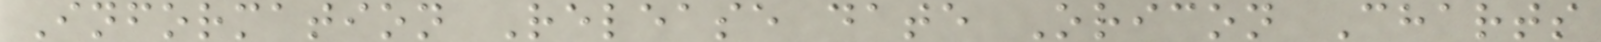Information Release date Oricon Charts
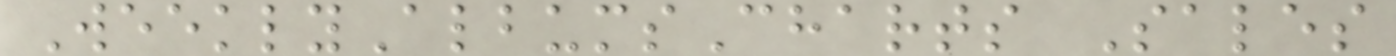WeeklyAlbumsCharts Sales
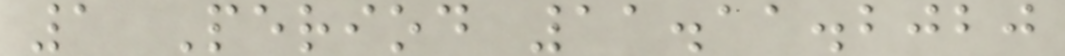1 Period 11.11.2020
